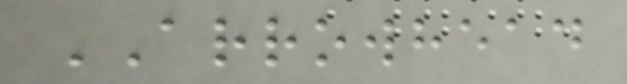ARROWHEAD
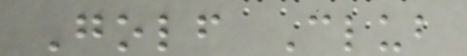Golf Club
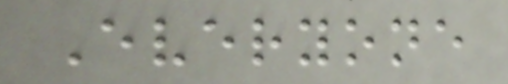Everyone
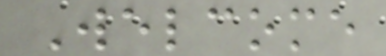Welcome
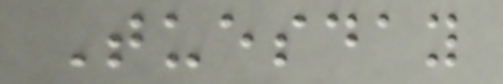Tuesday
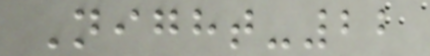Night-22
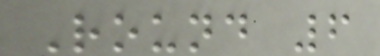Round 6
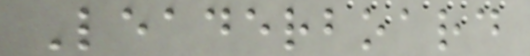Leaderboard
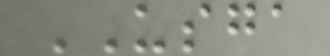USGA
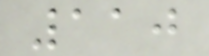110
